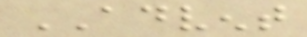ADVENT
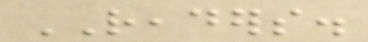READERS.
